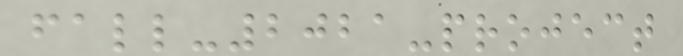fall-2021-project
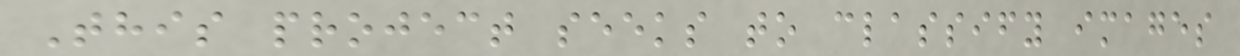This project seeks to classify images
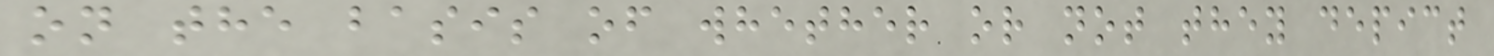on the basis of whether or not they depict
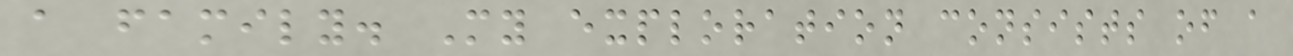a family. My exploration consists of a
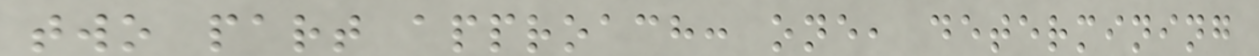two part approach: one, determining
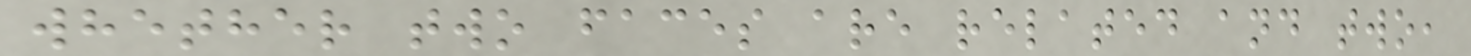whether two faces are related and two,
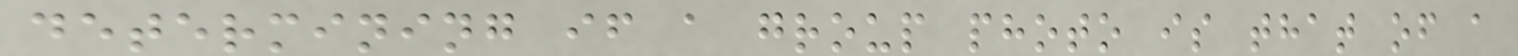determining if a group photo is that of a
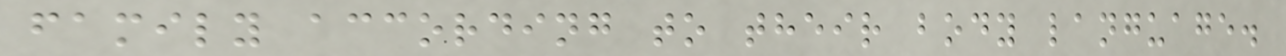family according to their body language.
